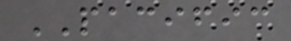PACIFIC
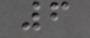6
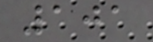101
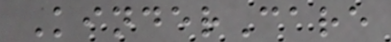KinderCare
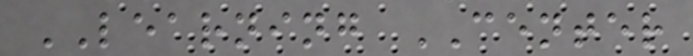LEARNING CENTER
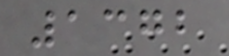1372
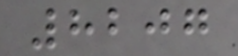8207
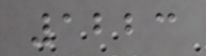1223
